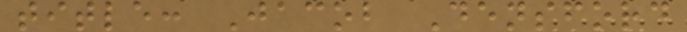title: Jacob Densford
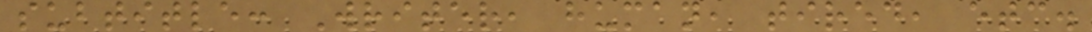subtitle: Writer, human, tired, etc.
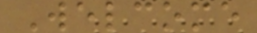Welcome
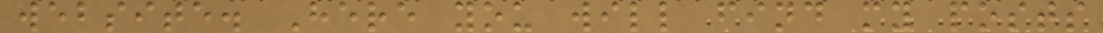website. Here you will find my posts
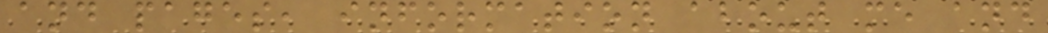and pages, information about me and
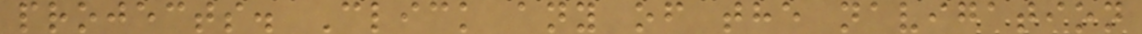projects. Click any of the navigation
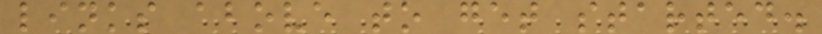links above to get started.
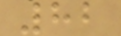82
